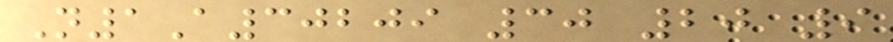N1A30209 30 20 9
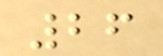26
